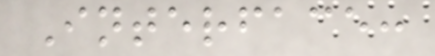Interface:
